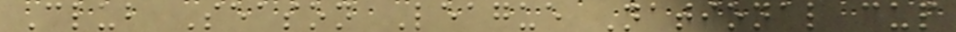Club Season League National cup
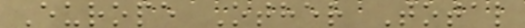Europe Other Total
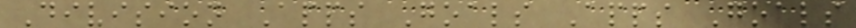Division Apps Goals Apps Goals
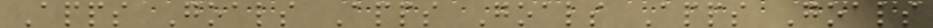Apps Goals Apps Goals Apps Goals
